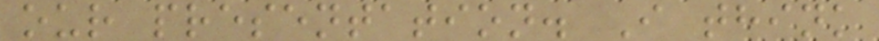our presentation. I think
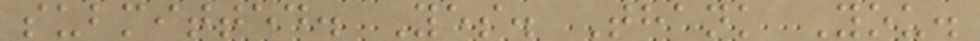submitted. Yes. Thank You.
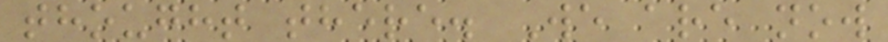thought there. We are now
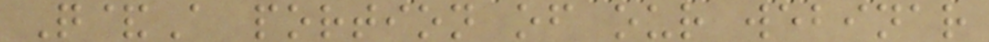Q&A portion of our webinar
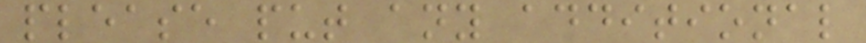please put any additional
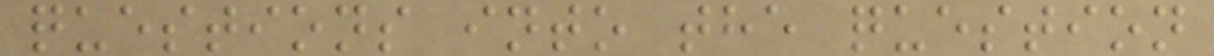questions into the question
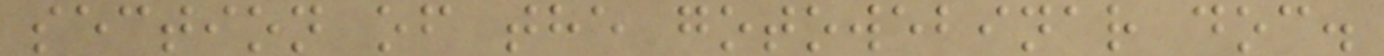section of the gotowebinar doc.
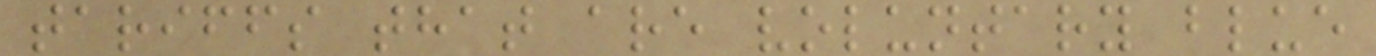tariffs that are voluntary blue
